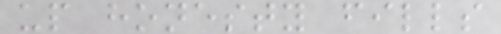up honesty fills
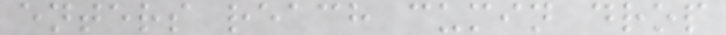enters reach cumin drop
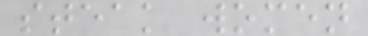steak women
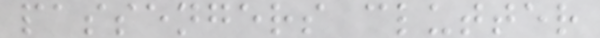passengers clutter
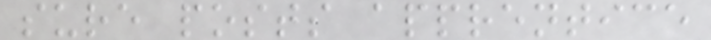sure posts apprentice
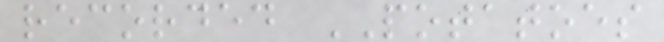recorded POTATOES
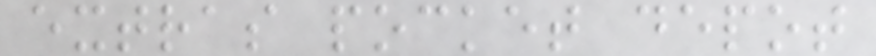extras pocket depot
